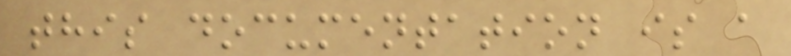this documentation is a
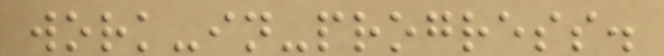work-in-progress.
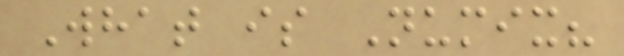What is Numix?
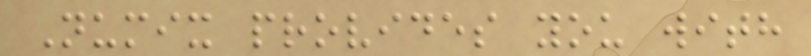Numix provides you with
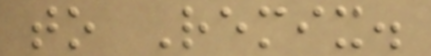to Remix.
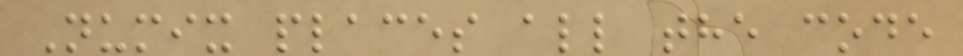Numix places all the code
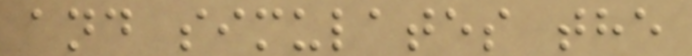and simulates the
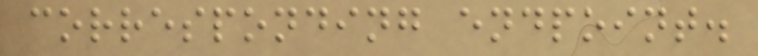corresponding endpoint.
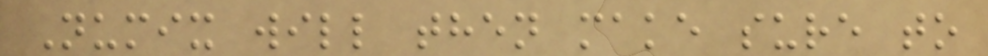Numix will then make sure to
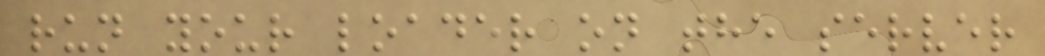run your loader on the server
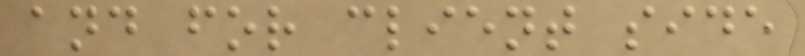and for client side
